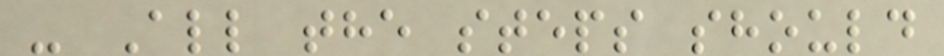- All the steps should
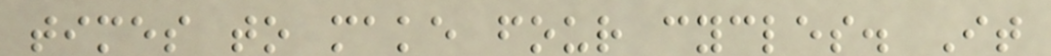times to make four cycles. It
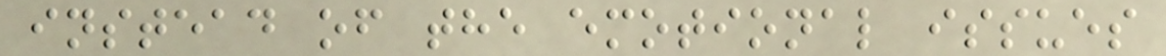instead of the emotional issues
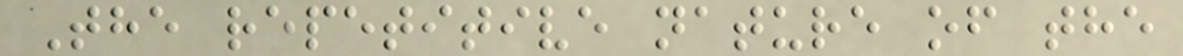The repetitive nature of the
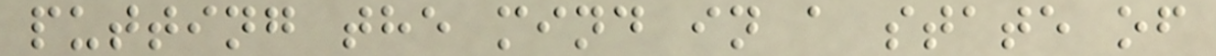putting the mind in a state of
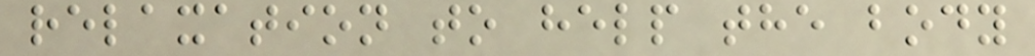relaxation to help the body
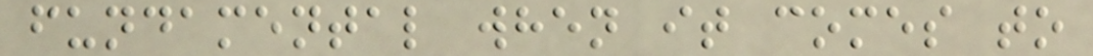fundamental when it comes to
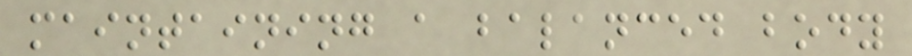maintaining a balanced body
